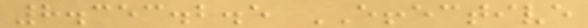8.353.2.5 EFFECTIVE
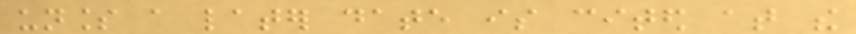unless a later date is cited at the
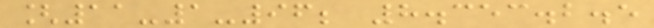[11-1-96; 8.353.2.5
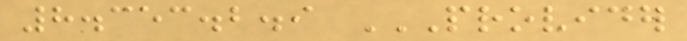8.353.2.9 PROVIDER
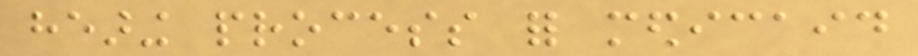hearing process for medicaid
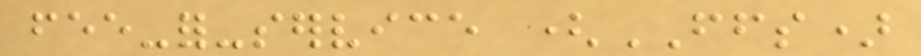fee-for-service (FFS)
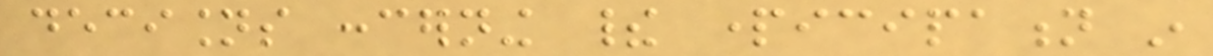decisions concerning their participation in
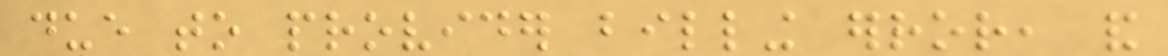due to provider billing error, and
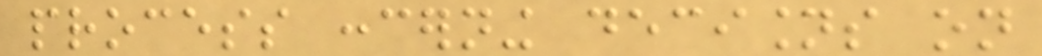process concerning decisions on
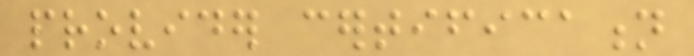provider certification
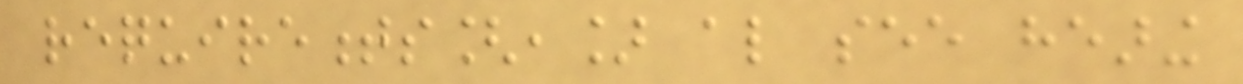requirements[,] also see hearing
